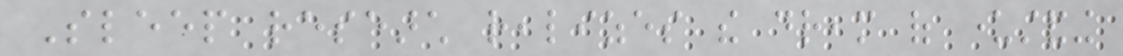Sleep research realizes the dream of understanding
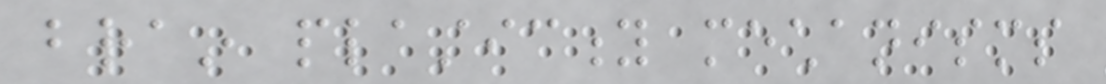brain plasticity mechanisms
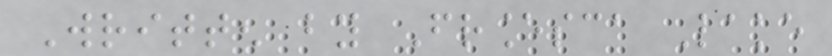Written by Francesca Lake
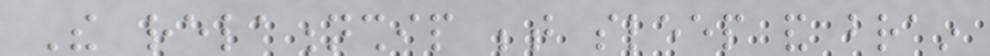The relationship between sleep and brain
